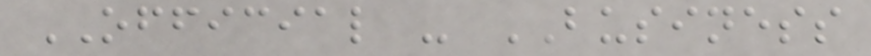OFFICIAL - BUSINESS
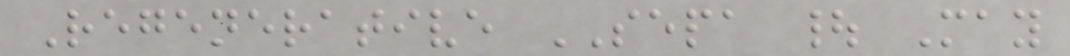Regenerative SEPA | May
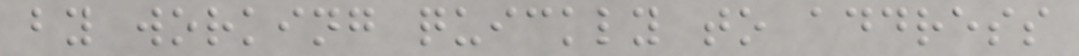by working quickly to address
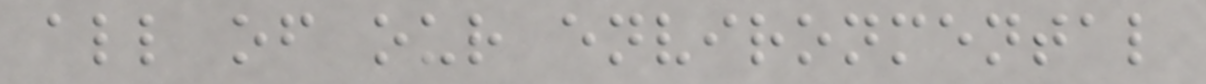all of our environmental
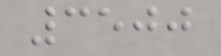3500
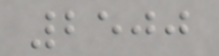2500
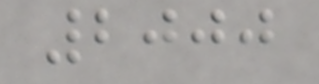2000
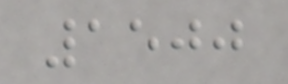1500
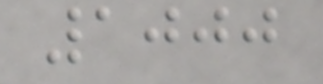1000
